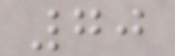70
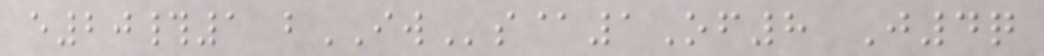e20#1 bIWs@1Of8 J4q
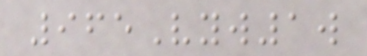965Vyw1w
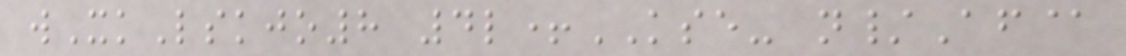wXkLskjo8 4l+KSE- n/Af@
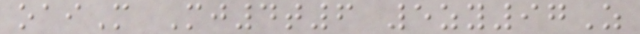oaiM Mj4t6 5zy97Z
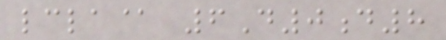lcla@ 6D0d8
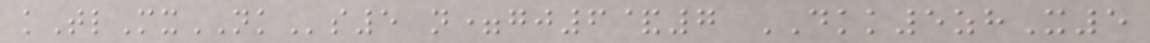kTlMxNKs5 n=gj6&7 DKK5zhX5
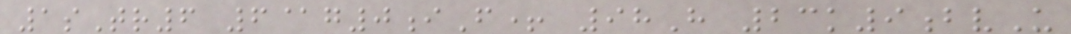1sTr6 6@g0iF+ 98H 23k9bvU
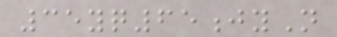35yq65jyN
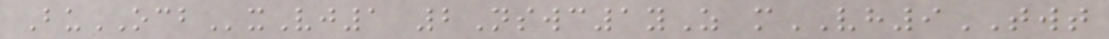BuOCBxVj1 2Nswc1yZ mVH9TWT
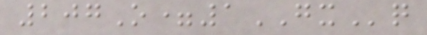207O=1GXq
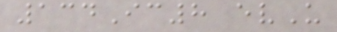134Ic8 evU
